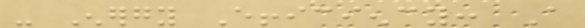- Energy Efficiency: A
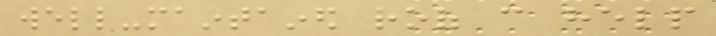well-maintained roof can help
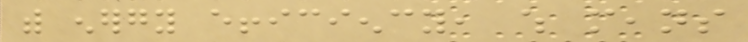with energy efficiency, which means
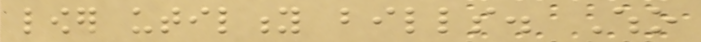lower utility bills. Who
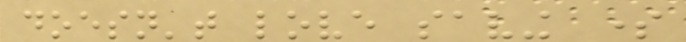doesn't love saving some
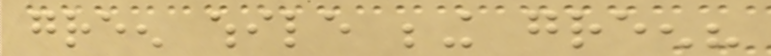green while being green?
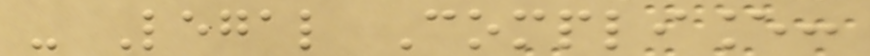- Legal Compliance:
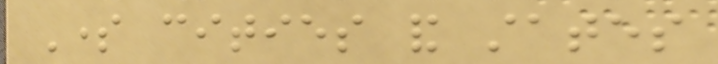Some cities and states
